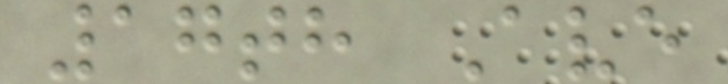17th Ave
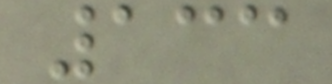133
